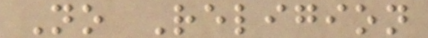No Religion
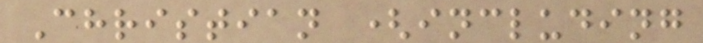Christian (including
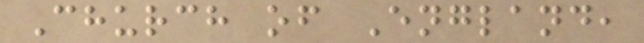Church of England,
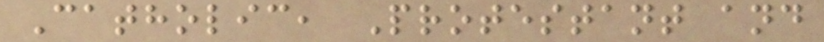Catholic, Protestant and
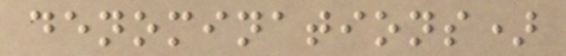denominations)
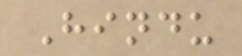Hindu
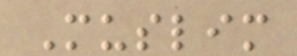Muslim
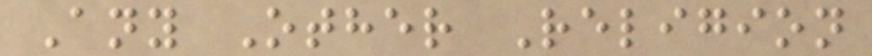Any Other Religion
